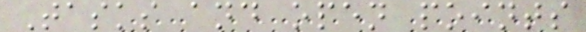Tasks and open points
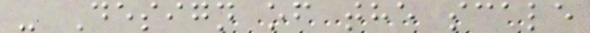- Design of the scale
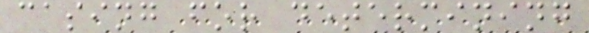casing for determining
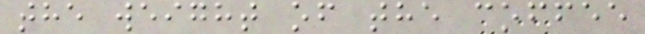the weight of the coffee
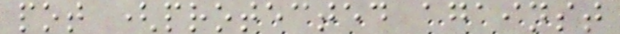pot (protected against
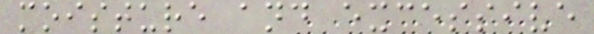moisture and excessive
